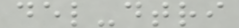del-dtri
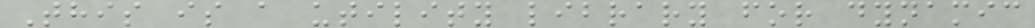This is a utility library for dynamic
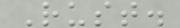Rust.
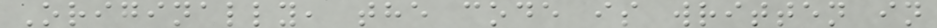Originally, the code is written in
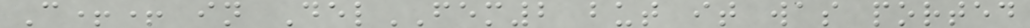C++ in DelFEM2 but it was ported
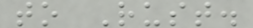to Rust.
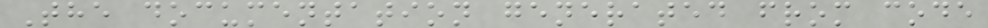The documentation generated from code
